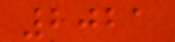2021
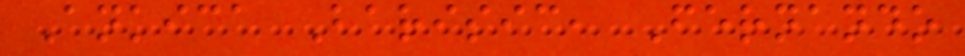Ankica Barisic, Fernando
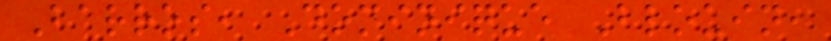Barros, Dominique Blouin,
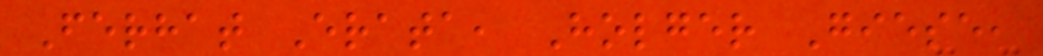Ferhat Erata, Holger Giese,
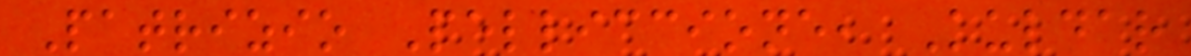Patrizio Pelliccione, Kuldar
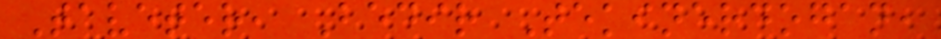Taveter, Bedir Tekinerdogan,
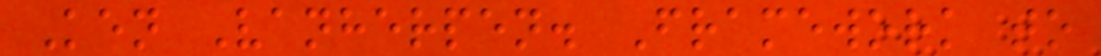Ken Vanherpen. Framework to
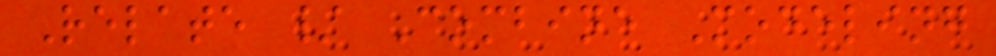Relate / Combine Modeling
